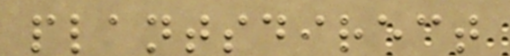plantsdirect
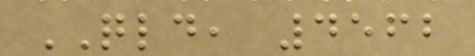QLD, 4562
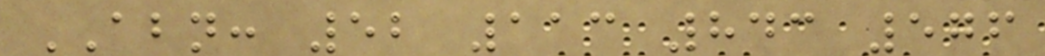ABN: 52 113 843 576
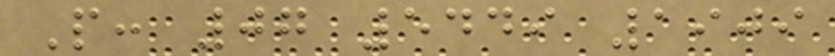P: 07 5449 1909
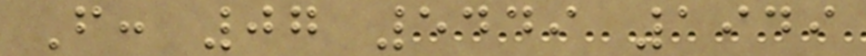F: 07 5449 1949
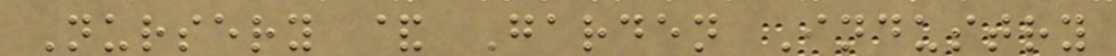Nursery & Garden Industry
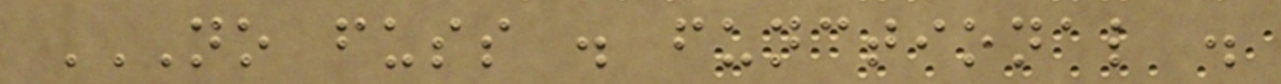NO FUSS . FUNCTIONAL .
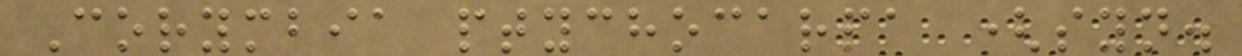Corymbia ptychocarpa (syn.
